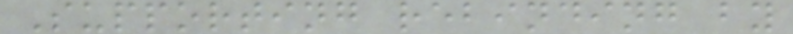Supporting rebinding by
